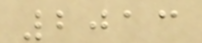2013
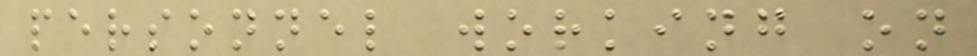personnel working on
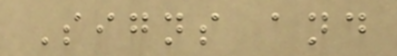Signs and
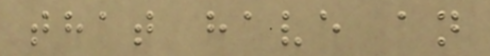that have an
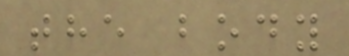the body
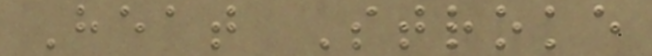Heat Stroke
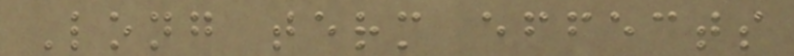Long term effects
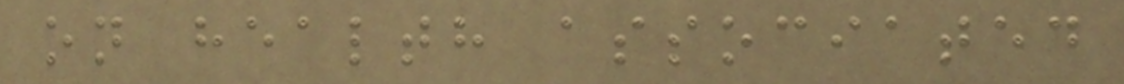on health associated
